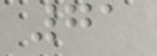71
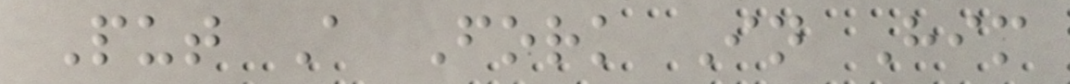Put A Fork In Him
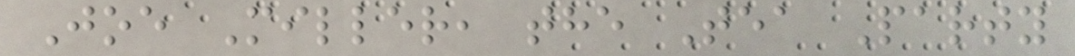Joe Miller, the Tea Party
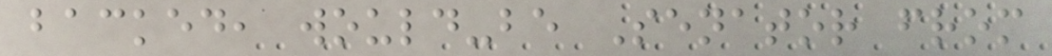backed, would-be Senator from
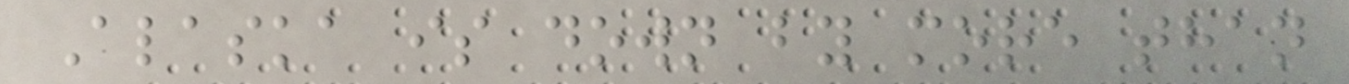Alaska is down by more than
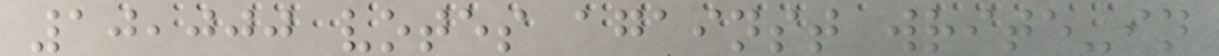10,000 votes against write-in
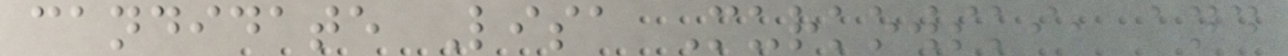candidate Lisa Murkowski, and
